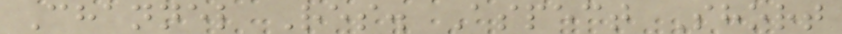Channel Res. Aspect Short
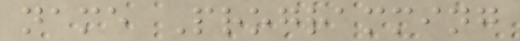name Programming
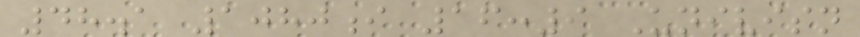48.1 1080i 16:9 Univisn
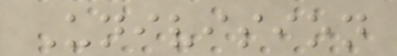Univision
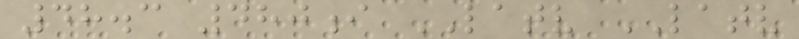48.3 480i LATV LATV
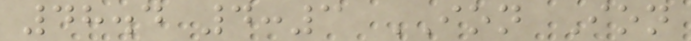48.4 4:3 ION Ion
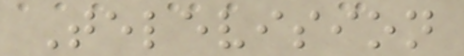Television
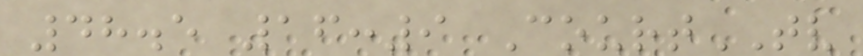48.5 16:9 CourtTV
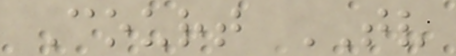Court TV
